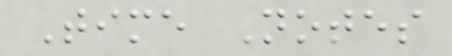Time Notes
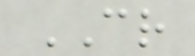CR
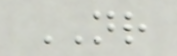NR
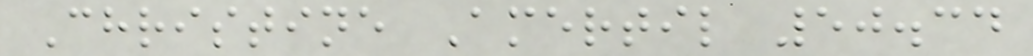Christine Amertil 50.34
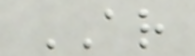AR
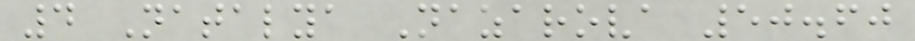4 Natalya Nazarova 50.60
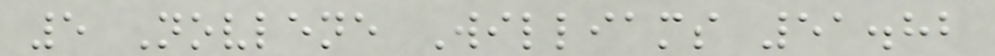5 Novlene Williams 51.82
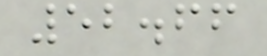52.66
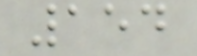154
